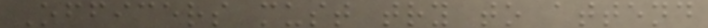Officers must try to attend
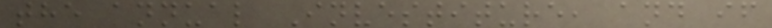the annual Investiture, and if
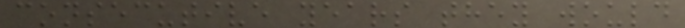consecutive years they would
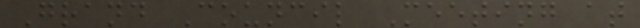Grand Council Meeting at
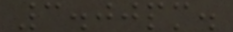3.00pm.
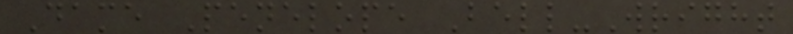Dame Penelope Bell-Wright
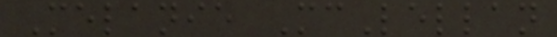Melanie McLellan
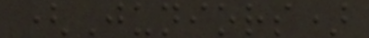(Juniors)
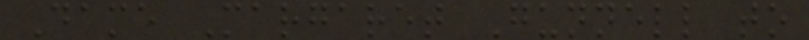Dame Margaret Gunnell to
